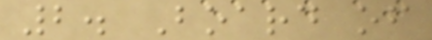2. Board of
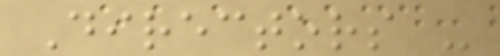Directors -
